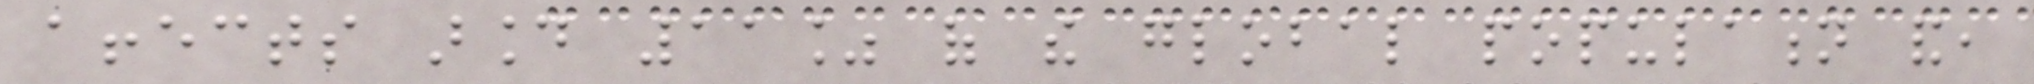affects around 11% of the global population and,
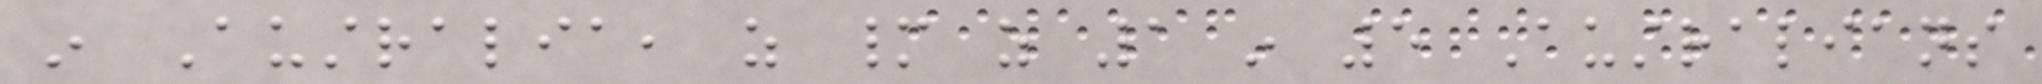in Australia, as many as 1 in 5 Australians
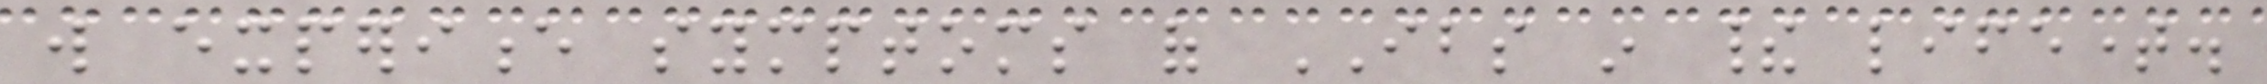will experience symptoms of IBS in their lifetime.
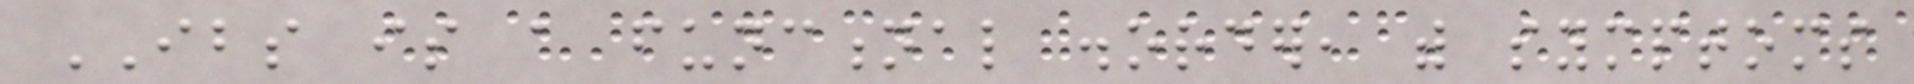IBS is a functional disorder, with symptoms
